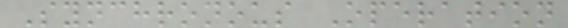Synchronous Operation
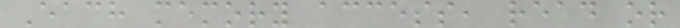Each memory access, read or
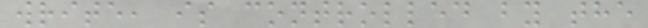write, is controlled by the
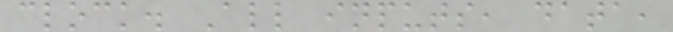clock. All inputs, data,
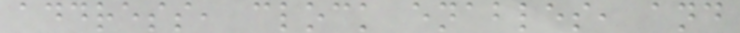address, clock enables, and
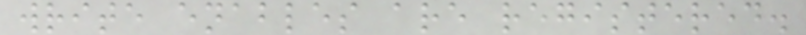write enables are registered.
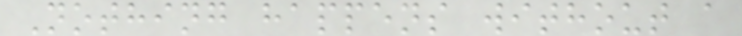Nothing happens without a
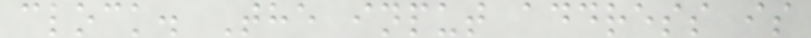clock. The input address is
